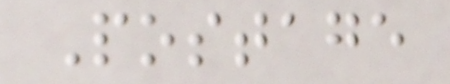Postage
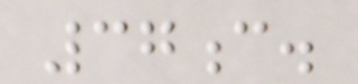37c.
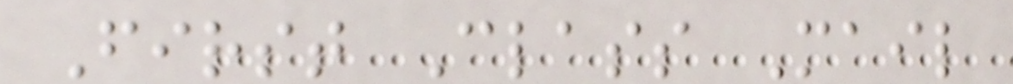First Class Mail
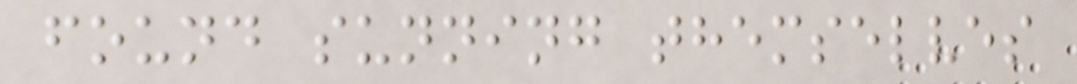found sunning themselves
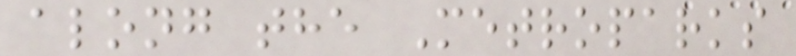along the Metroparks
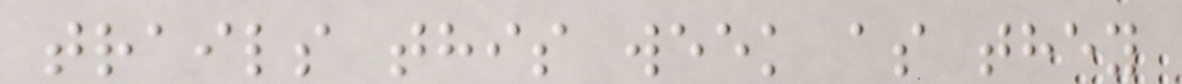trails this week as they
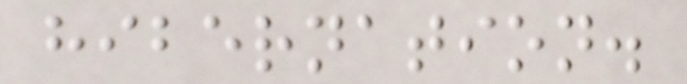hibernation.
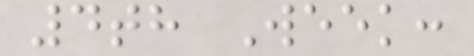4th Week:
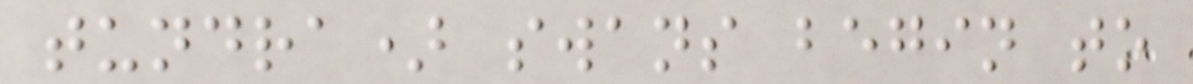tundra) swans begin to
